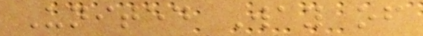United Way of
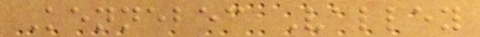Kennebec Valley
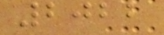2022
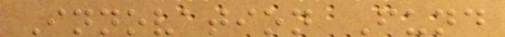Innovation Fund
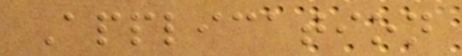Application
